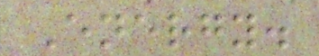Energy.
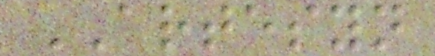ARTESYN
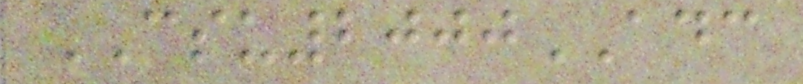CSU2000ADC
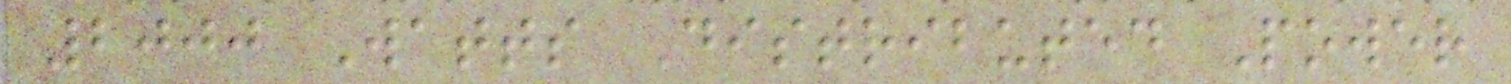2000 Watts Distributed Power
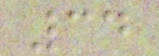34
